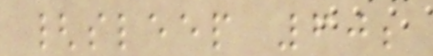{sleep 60;
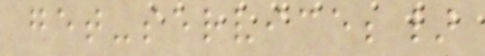get-service;}
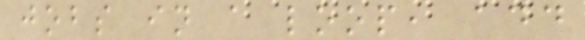jobs in a loop, add
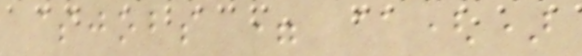$jobs = @()
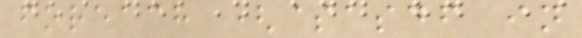foreach ($asdf in
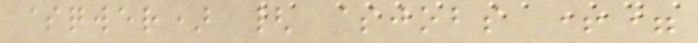$qwer) { $jobs +=
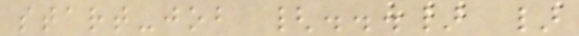start-job {...} }
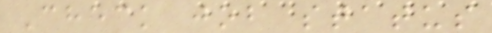Check job status
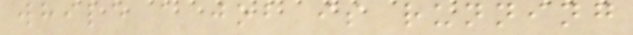while a job is running
